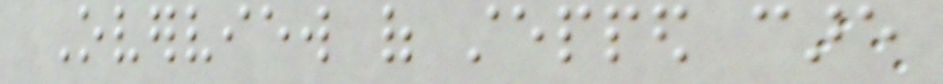Overview of stepped care
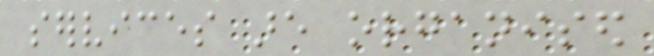services are organised
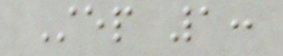Step 1:
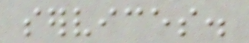services.
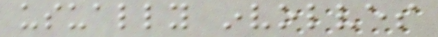usually involves
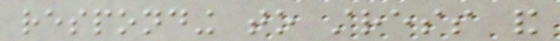responding to stress and
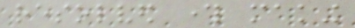resolved through making
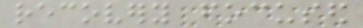recovery focused
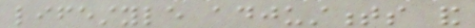lifestyle adjustments and
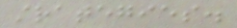strategies.
